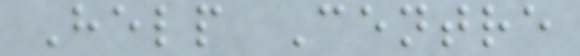Help Centre
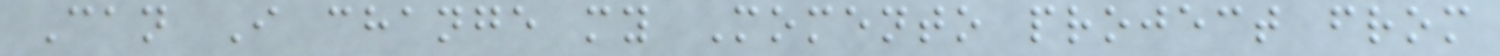Can I change my Momento project from
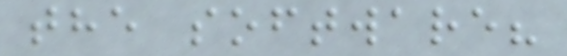the software?
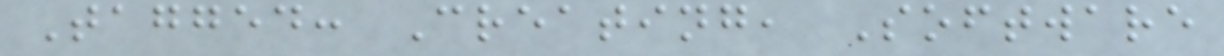Tagged: Creating, Software
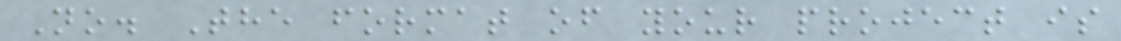No. The format of your project is
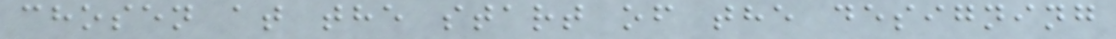chosen at the start of the designing
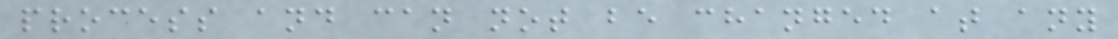process and can not be changed at any
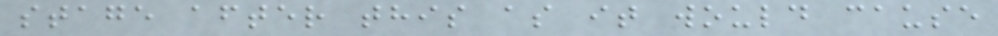stage after this as it would cause
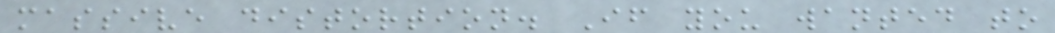massive distortion. If you wanted to
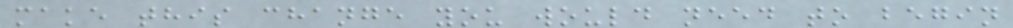make this change you would need to begin
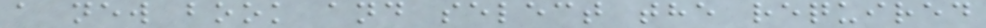a new book and select the required
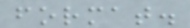format.
